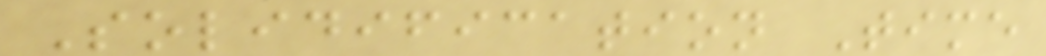Solidification Time
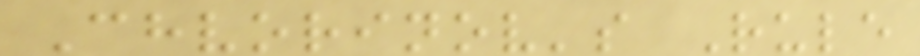Chvorinov's Rule
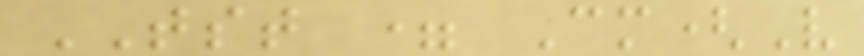TST = Cm(V
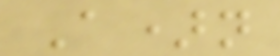A)n
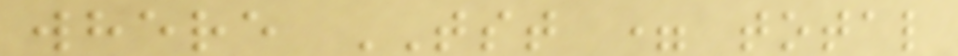where TST = total
